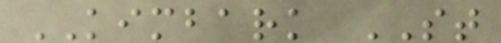KIMBARK ST
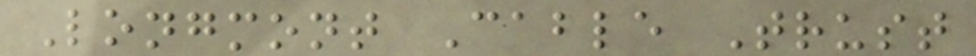Longmont Cable Trust
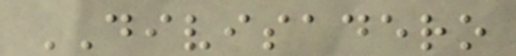DIVISADERO
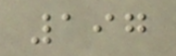197
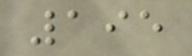195
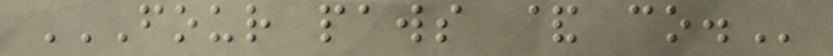FOUR PAWS & CO.
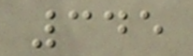345
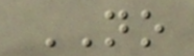NO
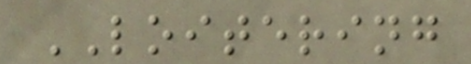LOITERING
